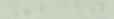230
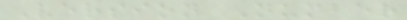Version Number
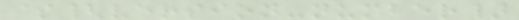${version-number}
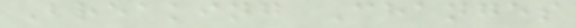Breaking Changes
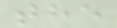the
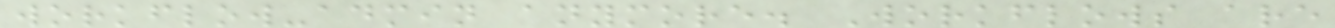workflow-admin anymore. Workflows are
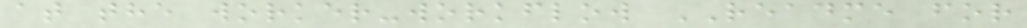at the worker-workflow README for
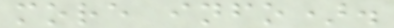more info).
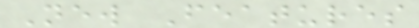New Features
